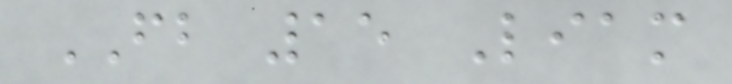FB 15 Liam
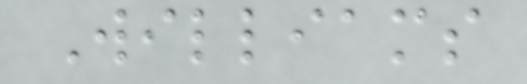Williams
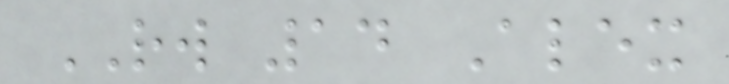RW 14 Alex
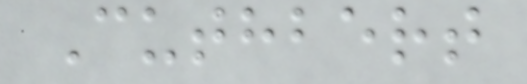Cuthbert
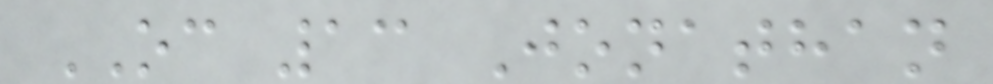OC 13 Jonathan
